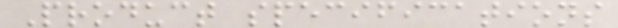Product specifications
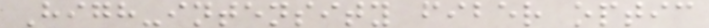High-intensity fiber optic
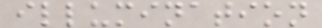illumination
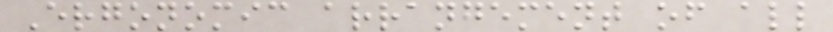Ergonomic arrangement of all
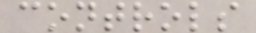controls
